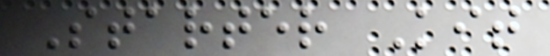Starter Kit
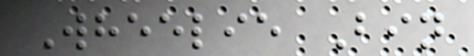Wheelie Bin
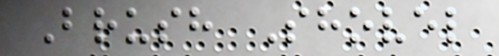Brush Shovel
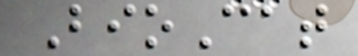BioCat
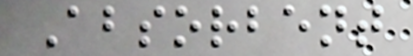Absorbent
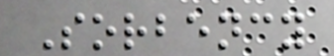Sorbency
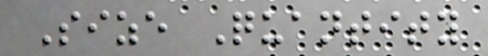Size Quantity
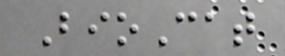BioCat
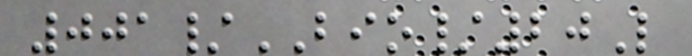001/BIO/20L
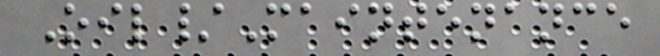Oil/Maintenance
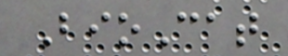BioCat
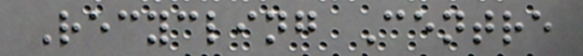Recycling Centre
